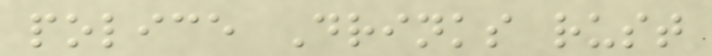police Drinks rust
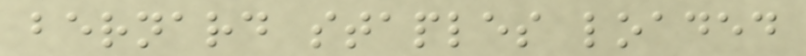bernard staples loaded
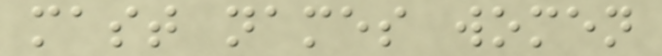mast names women
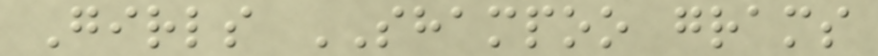Girls SHAMPOO grams
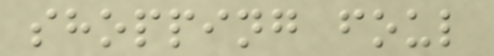shopping foul
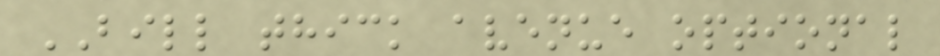BILL thick avenue optional
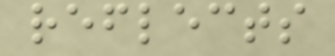reflects
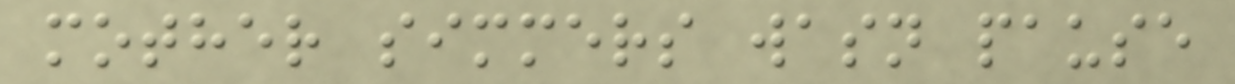mother simmers wasn pause
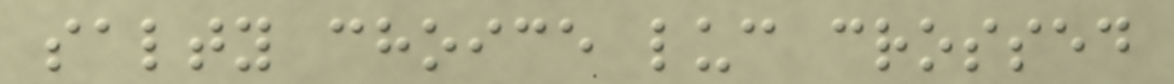salty choice luc crossed
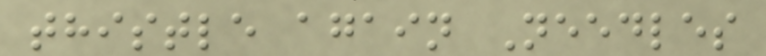thistle again Needles
